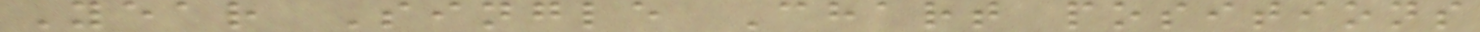Year Single Chart positions
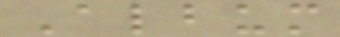Album
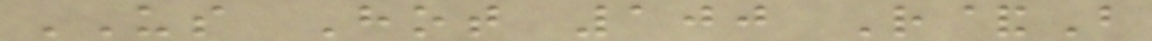US Hot 100 R&B
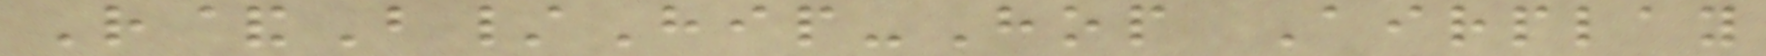R&B/Hip-Hop Airplay
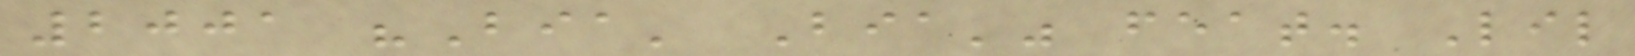2001 "Bia' Bia'" feat. Lil
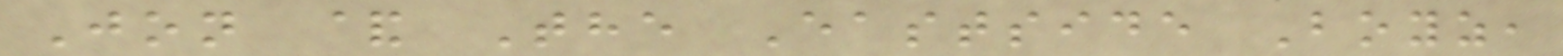Jon & The Eastside Boyz,
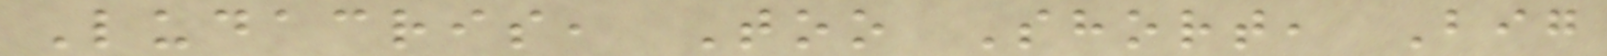Ludacris, Too Short, Big
